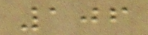106
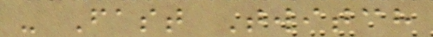- Fast Twitch
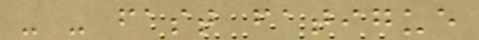- - fast fatigue
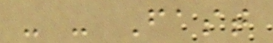- - Fast
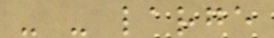- - large
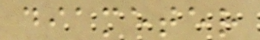diameter
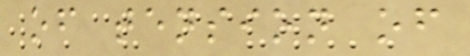of tension of
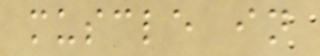muscle in
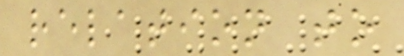relation to
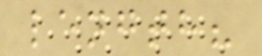length?
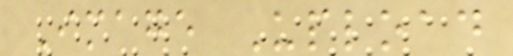Image Upload
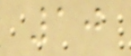10
